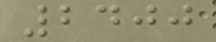2400
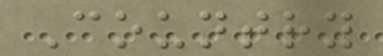Country
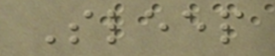Sleep
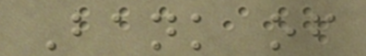Bank of
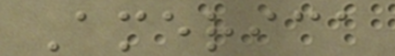America
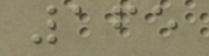165
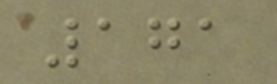171
